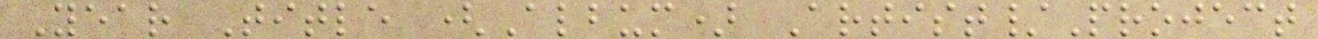Year Title (Album) Artist/Project
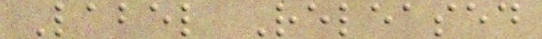Label Released
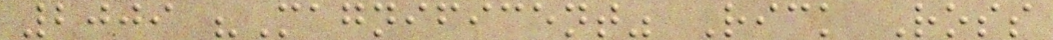2009 "Magnificent" Rick Ross
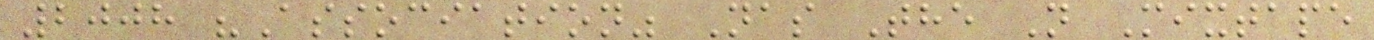2008 "Association" Nas The N Mixtape
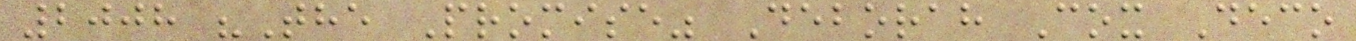2008 "The Promise" Deborah Cox Deco
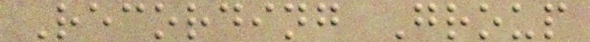Recording Group
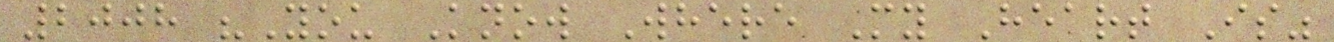2008 "You Know Where My Heart Is"
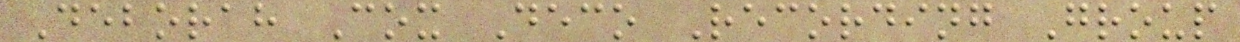Deborah Cox Deco Recording Group
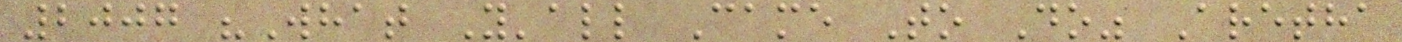2007 "What Y'all Came To Do" Aretha
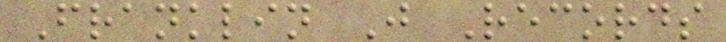Franklin J Records
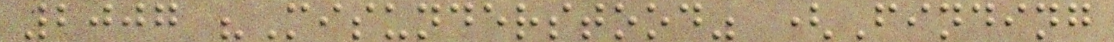2007 "Misunderstood" (Finding
